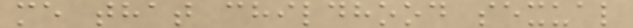me that childhood sexual
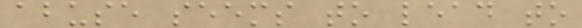abuse seems to lead to
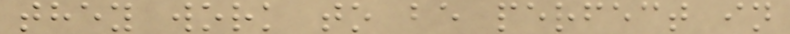they work to be perfect in
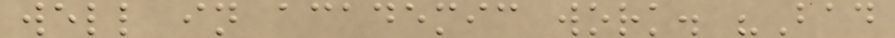well in academic work. "Bad
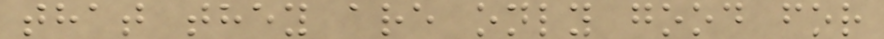that they are only good for
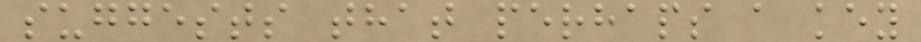suggests that perhaps a key
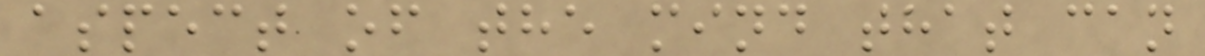aspect of the mind that can
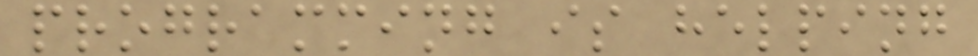programming is helping
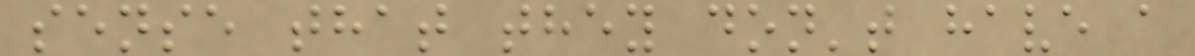sense that they don't have a
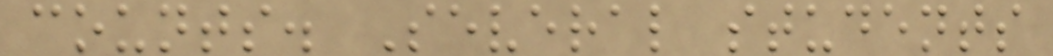counts. Several students
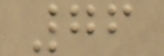76
